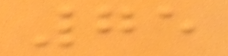75
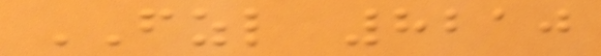FZL 8210
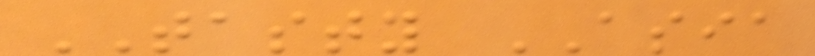TASTY ASIA
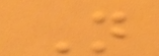N
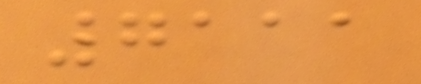7111
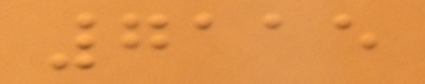7115
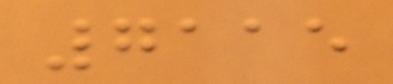7115
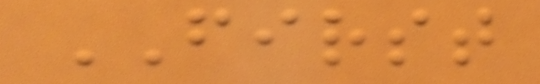FIRST
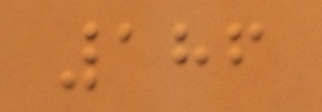186
